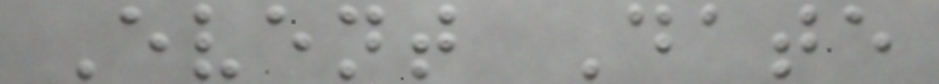Event Date
